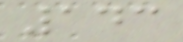143
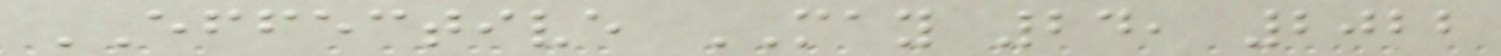EFFECTIVE MAY 24, 2022
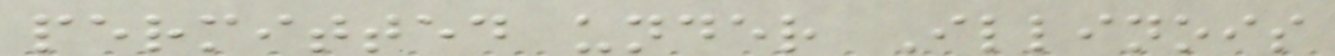permitted under Illinois
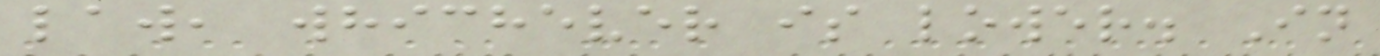law, whichever is lower. In
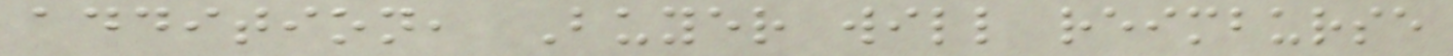addition, Buyer will reimburse
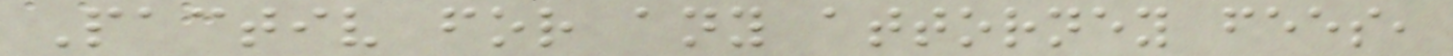Pactiv for any attorney fees,
